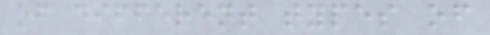of different types of
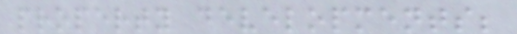property developments;
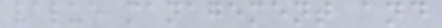value management and
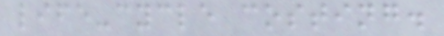life-cycle costing.
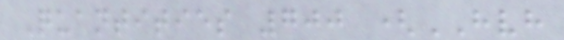Quantities 700 (HVH
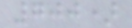700)
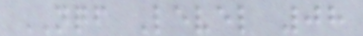NQF Level 08
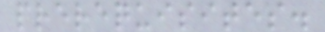prerequisites.
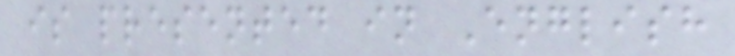is presented in English
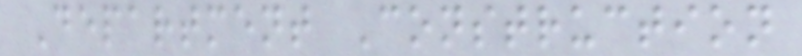Department Construction
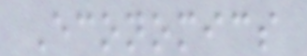Economics
